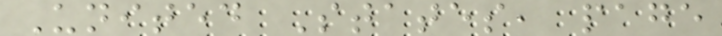United States, page
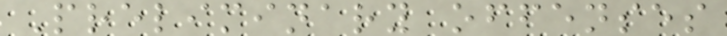Preliminary offenses
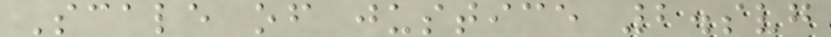Scale of justice 2.svg
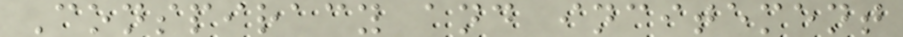Conspiracy and incitement
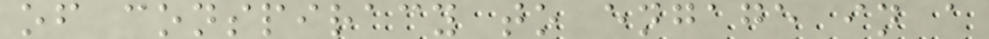of conspiracy to engage in a
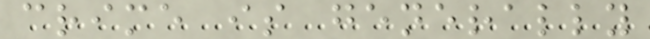crime is generally
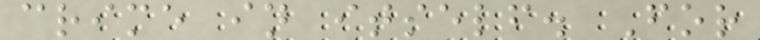crime in itself. For
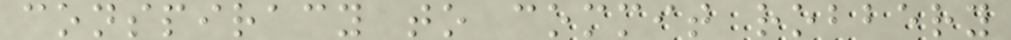conspiracy to commit robbery
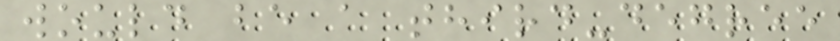would be a third-degree
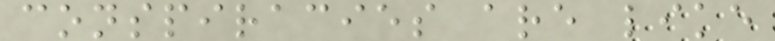conspiracies are like
